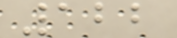122
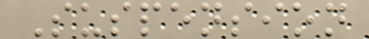Suspension
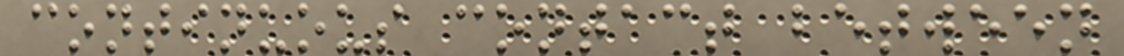continuous contact between
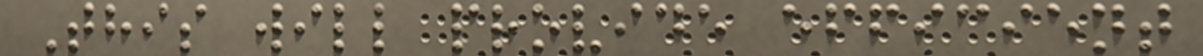This will provide efficient
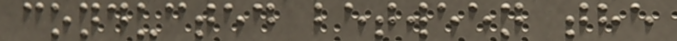conducted between the
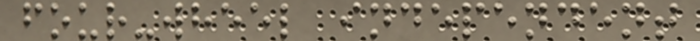four-wheel independent
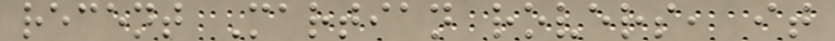recent Martian rovers, it
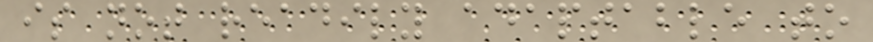is not readily adaptable to
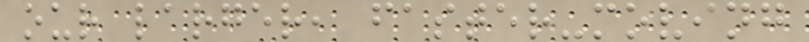our larger, faster-moving
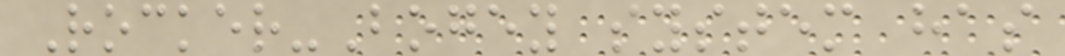Rocker-Bogey system has
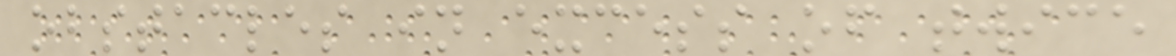obstacles in excess of twice
